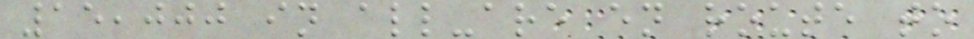15,000 in all-are en route to
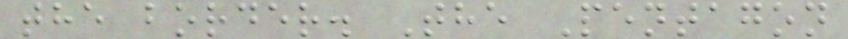the border. The Pentagon
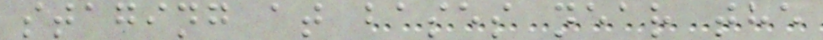staging at bases near the
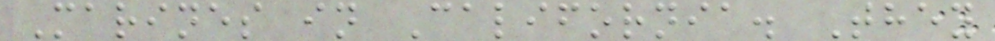Marines in California. They
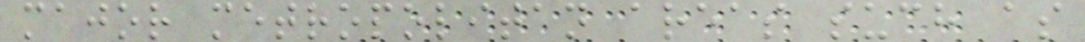major metropolitan areas such as
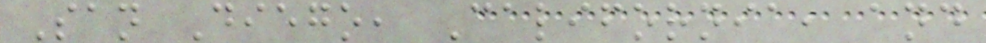San Diego, California, and
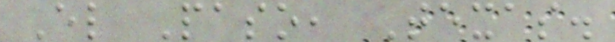El Paso, Texas.
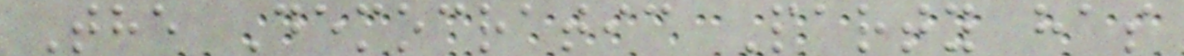The Democratic Party has
